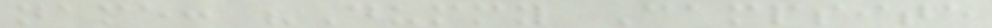name: "Dummy Campsite
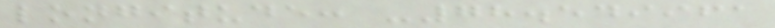longitude: -78.549961
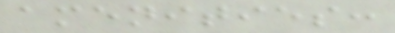amenities:
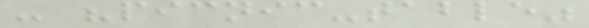- "picnic-table"
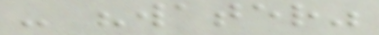- "water"
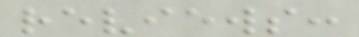reviews:
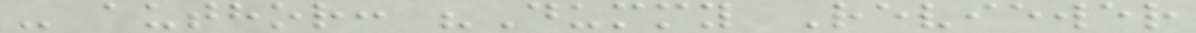- author: "Dummy Reviewer
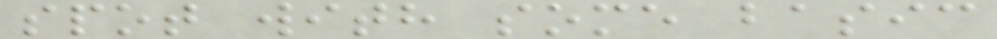spot with some basic
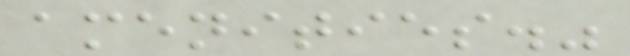amenities."
